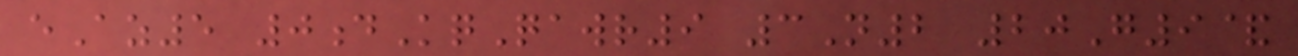eAz5 0dKqQawr9 3N2 20G9&
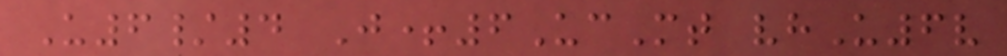U6/4 J+6UcMt vhU6v
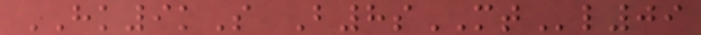HK9kS B8sMTl09
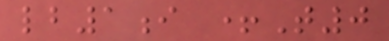lb1i +T0
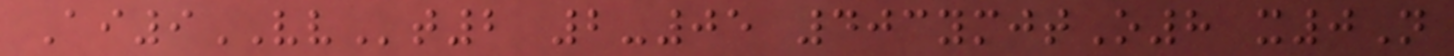Ai9VVt2 2-05 403ymjtO8 x0N
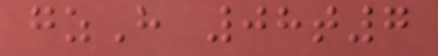gzH 08t7
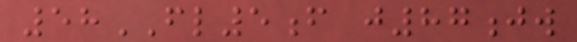58FL5f j87jw
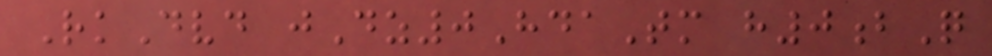RkDvd jDz0HdaTm h0bQ
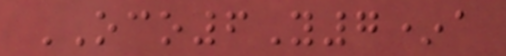OCO6Y7*a
